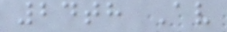24th Av
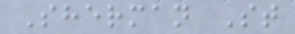Sherman St
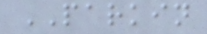PARKIN
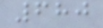680
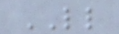LL
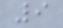9
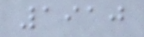1910
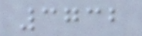3732
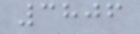3806
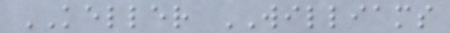KELLER WILLIAMS
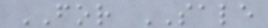FOR SALE
